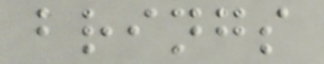brings
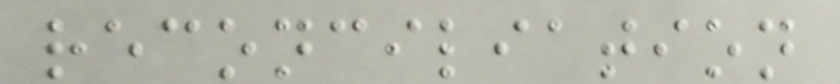reconciliation
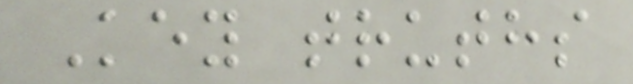Key truths
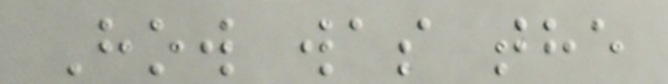How was the
